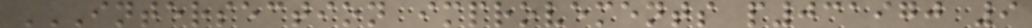INTERSECTION IMPROVEMENTS P031970 9
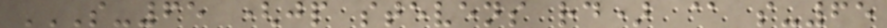S-65 (JP STEVENS RD) @ S-65
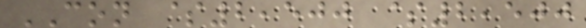CON $2,500 $2,500
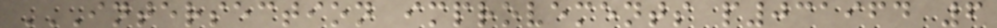INTERSECTION IMPROVEMENTS P031964 6
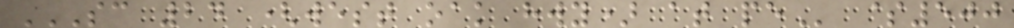SC 24 (WEST OAK HWY) AT PE $500
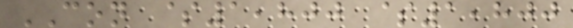CON $1,800 $1,800
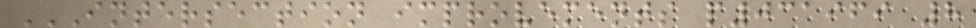INTERSECTION IMPROVEMENTS P031969 8
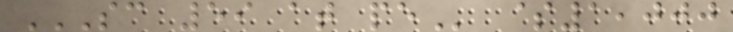SC 59 AT PE $1,000
